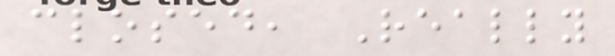closed, Really
